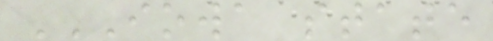IOWA STATE
